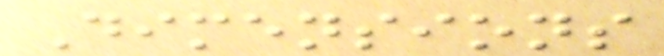Dimensions
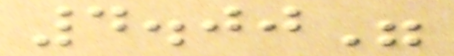4.00"
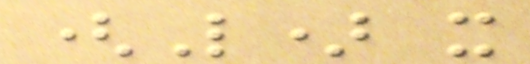(L) x
